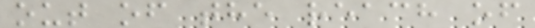out of the reach of
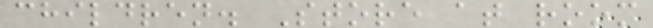children. Store at room
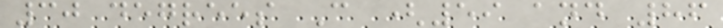30 degrees C (59 and 86
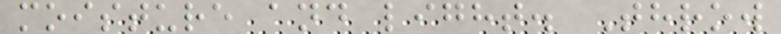moisture and light. Throw
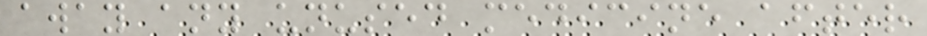away any unused medicine after
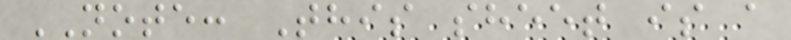NOTE: This sheet is a
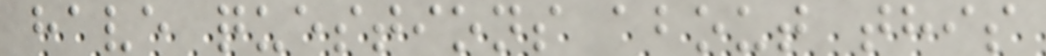have questions about this
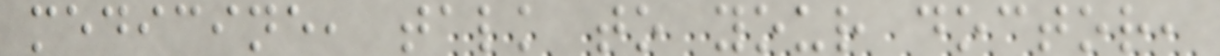medicine, talk to your doctor,
